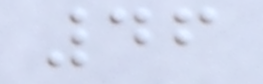46
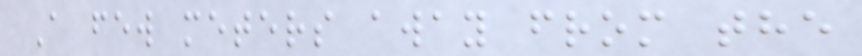A few meters away from the
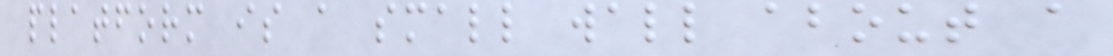platform is a small wall about a
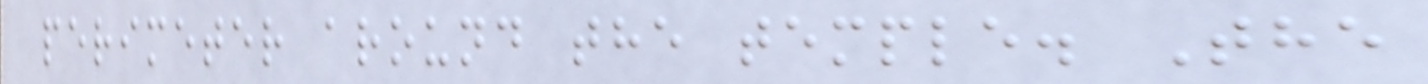perimeter around the temple. The
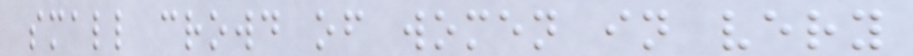small crowd of women in very
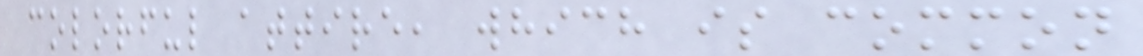colorful attire, which is common
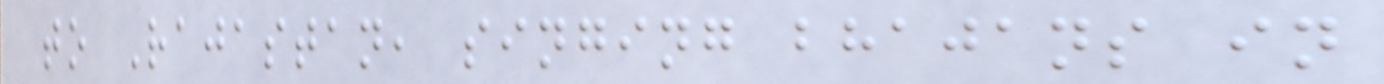to Rajastan, singing bhajans in
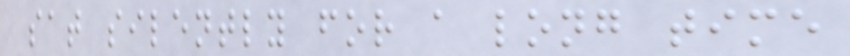sat silently for a long time
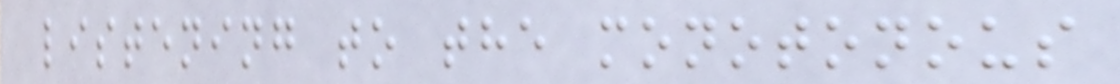listening to the monotonous
